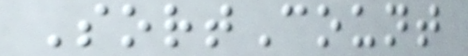SortCount
